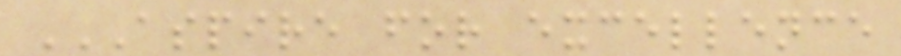ASPIRE FOR EXCELLENCE
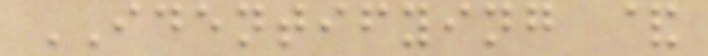IDENTIFYING &
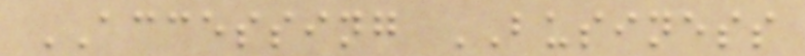ACCESSING BUSINESS
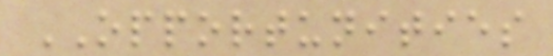OPPORTUNITIES
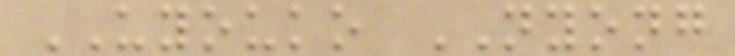UYOUKO NYONG
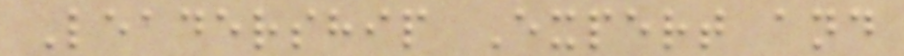Leadership Expert and
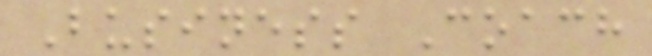Business Coach
